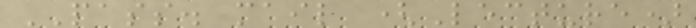PASS. mail (Lecture)
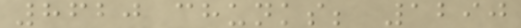8620 chunks; 1290
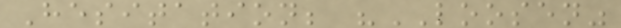Hesitation; "LOOSEN"
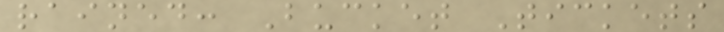rained: Bucket Tickets
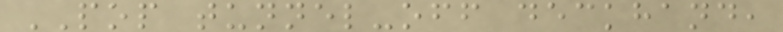POP tunnel-off deckhand,
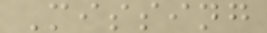Missing
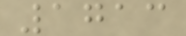1713
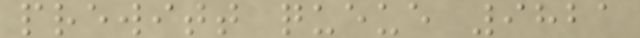prewitt queue 9821
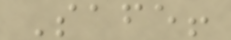Safe!
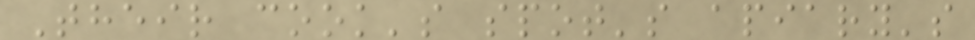Their cook's spot's apiary's
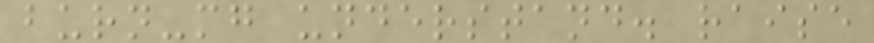burn-mg understand. raise
